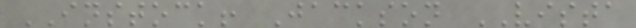INSTOCK! Jackson VISTA
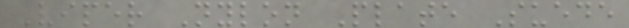Viper Nylon Plate Suede
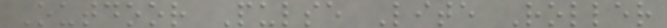Outdoor Pulse Lite Roller
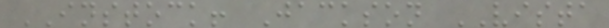INSTOCK! Jackson VISTA
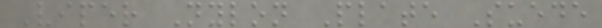Viper Nylon Plate Suede
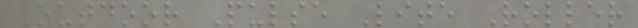Outdoor Pulse Lite Roller
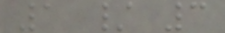1 / 3
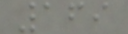169
